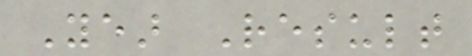Year Result
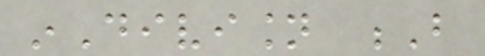inDivision B
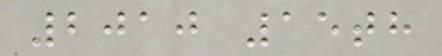2010 15th
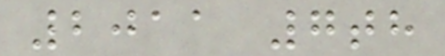2011 7th
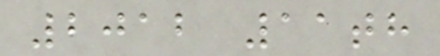2012 11th
